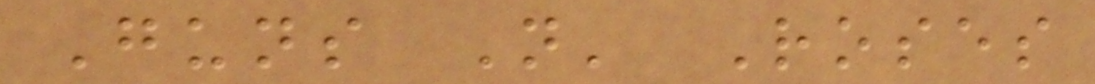Guns N' Roses
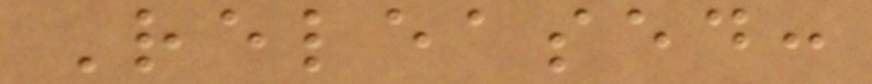Released:
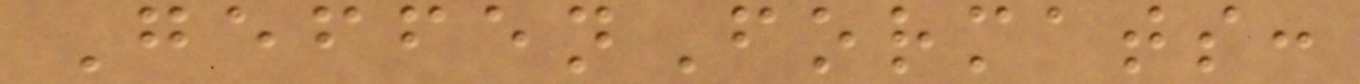GeffenFormats:
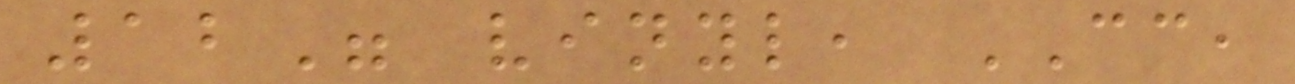12" vinyl, CC,
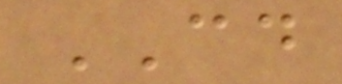CD
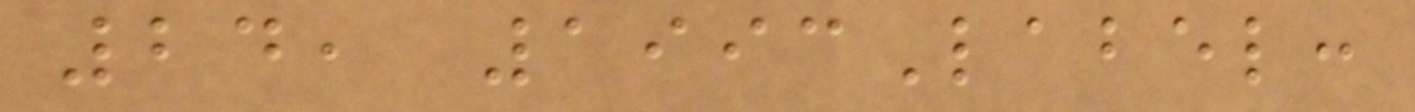24, 1993Label:
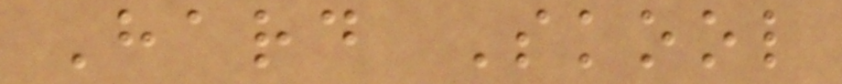Hard Skool
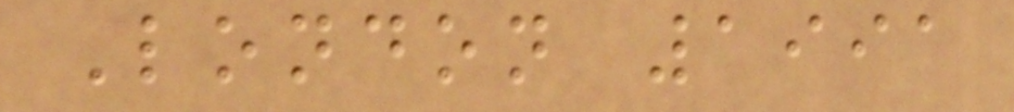London 1991
